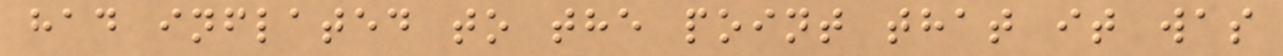had inflated to the point that it was
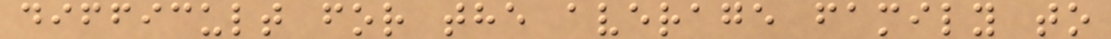difficult for the average family to
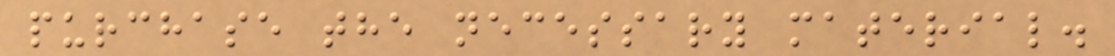purchase the necessary material.
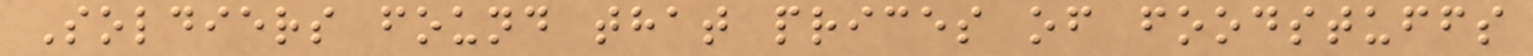Soldiers found that prices of foodstuffs
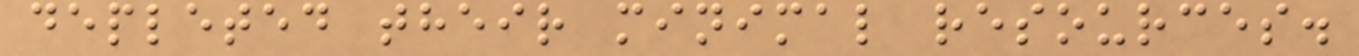depleted their minimal resources.
